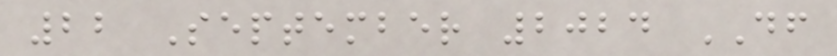22 September 2024 DF
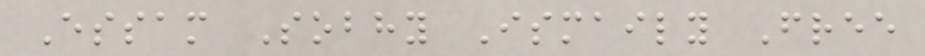Essam Sobhy Ismaily Free
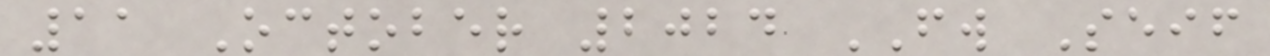11 October 2024 FW Seif
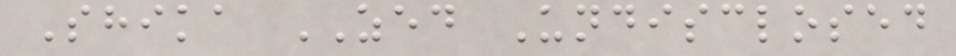Shika ZED Undisclosed
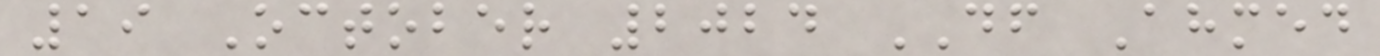19 October 2024 DF Ahmed
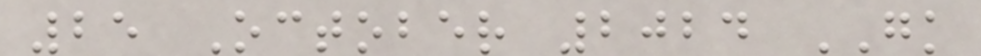25 October 2024 GK
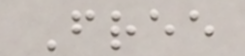Free
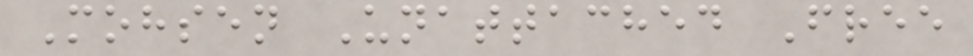Mohsen Unattached Free
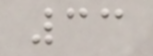33
